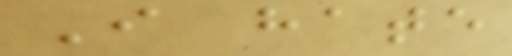I hate
